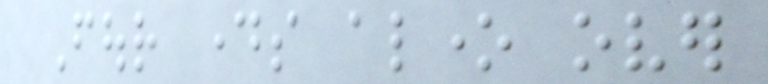Four days alone over
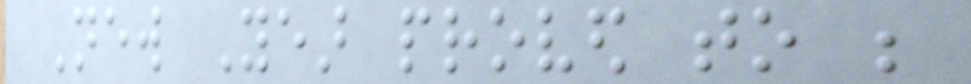New Year proved to be
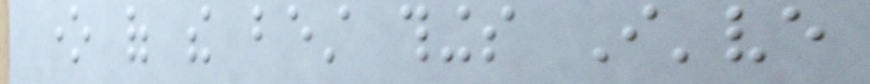one of the best things I've
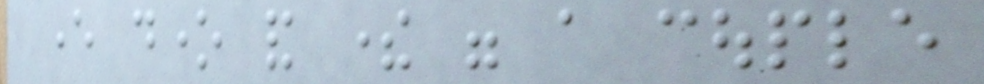ever done and there were a couple
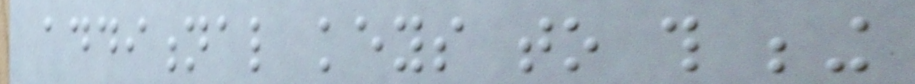additional keys to this being
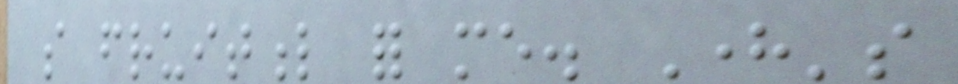so fruitful for me. Here's
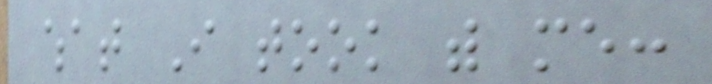what I took with me:
